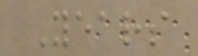Years
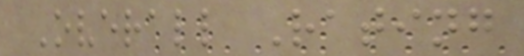Overall Rating
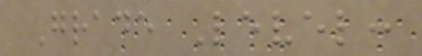Grade Level:
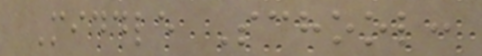Middle School:
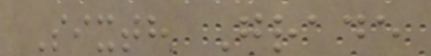Sixth Grade
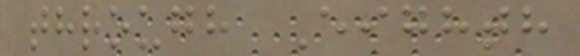through Eighth
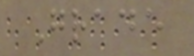Grade
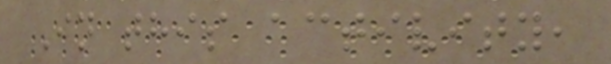In this activity,
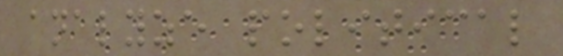analyze political
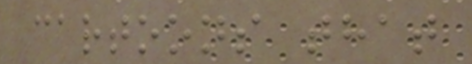cartoons that
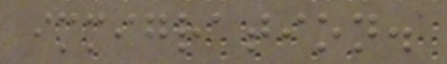immigration.
